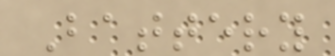Battery
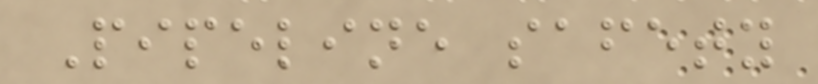Pipeline safety
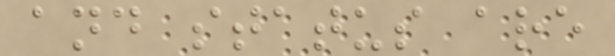and status are
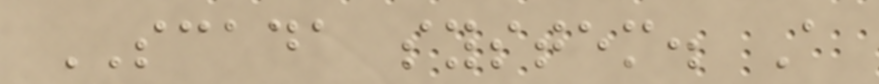SCADA system. A
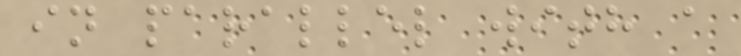in parallel with a
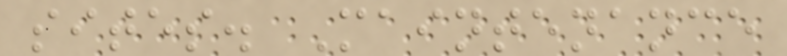sites. Maintenance
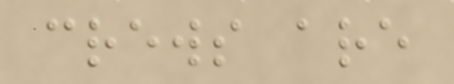crews are
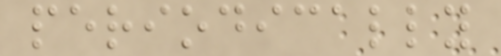periodically
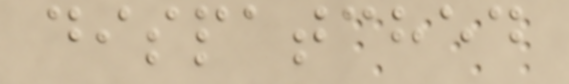dispatched
